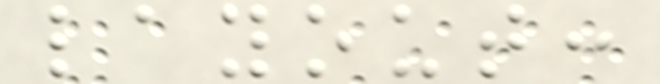layout:
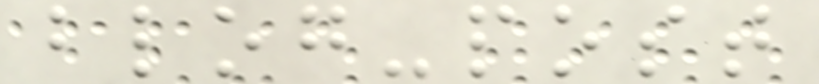blog-post
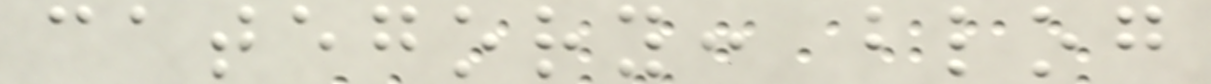category: blog
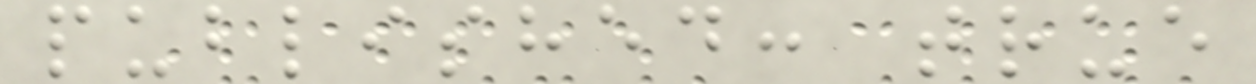published: true
